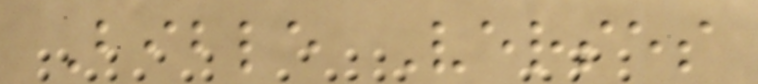Bible Verses
